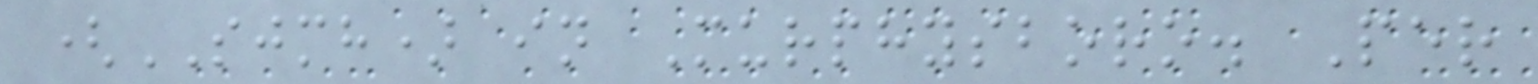(SJMH) in Murphysboro. Per
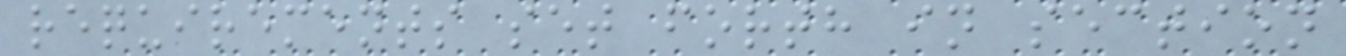requirements set forth in section
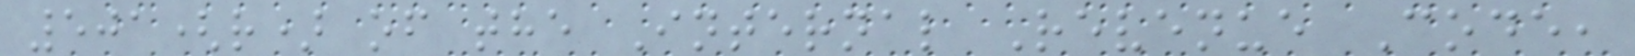501(r) of the Internal Revenue Code,
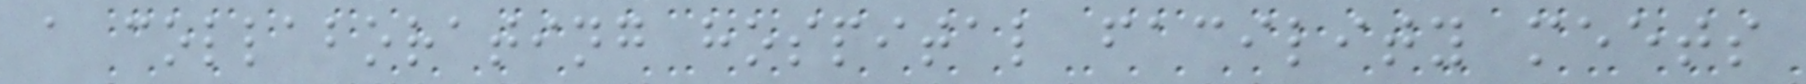a collaborating hospital facility meets
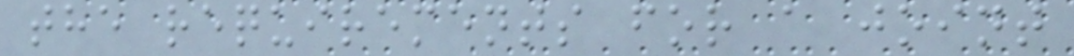the requirements for a joint
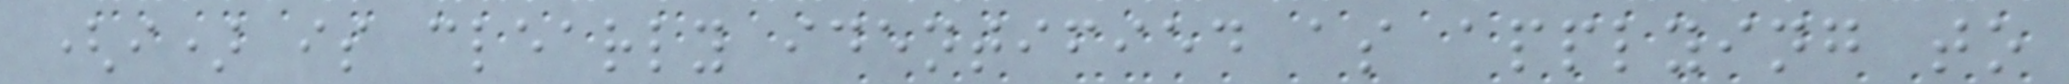(i) is clearly identified as applying to
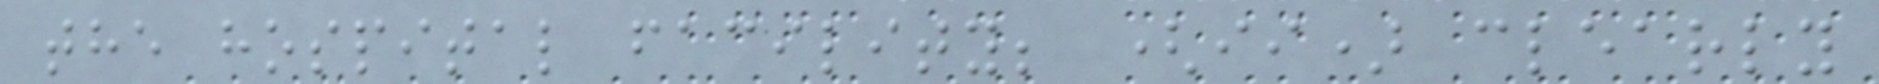the hospital facility; (ii) clearly
